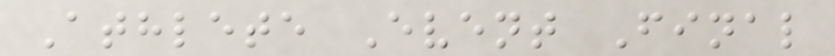Athlete Event Final
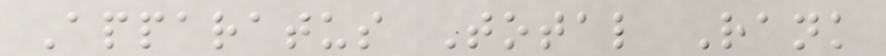Apparatus Total Rank
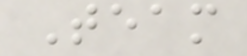Team
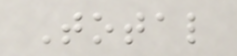Total
